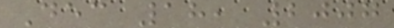Dec 18, 2007
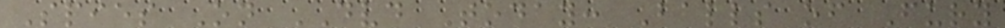Spies On DVD Today: Balls of Fury
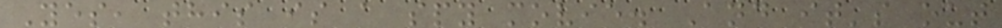Yes, this is a spy movie. And it's out
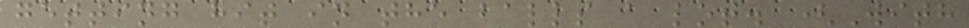getting hit in the balls a lot. (With
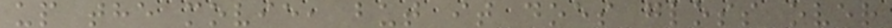up the movie, but it does gloss over
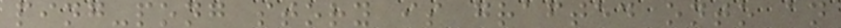ping-pong story is grafted onto an
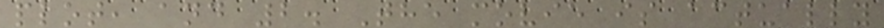plot, and 2. The movie is actually
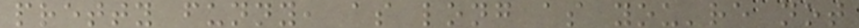pretty funny, as long as you're not
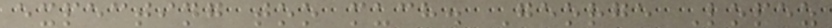expecting too much. George Lopez
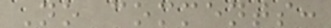No comments:
